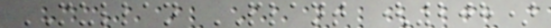MULLAN PLANT (208)
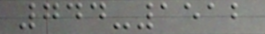744-1512
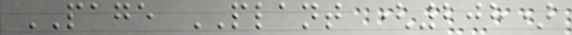PAGE PLANT (208)
